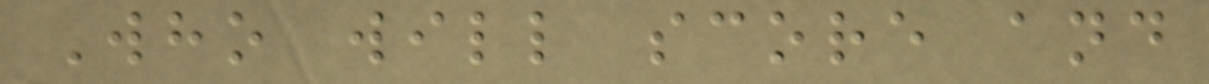Who will score and
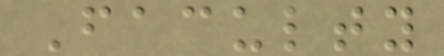Faculty
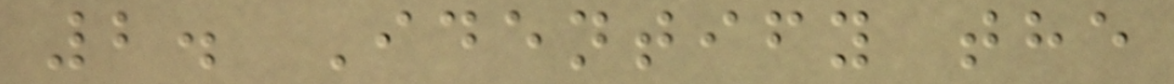2. Identify the
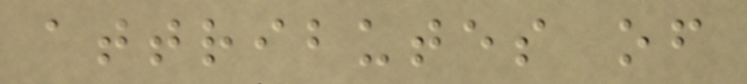attributes of
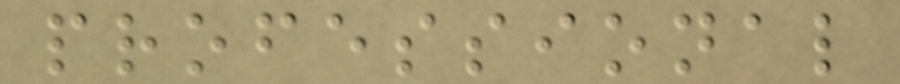professional
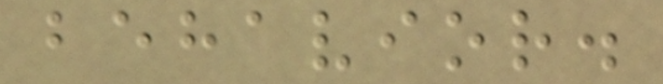behavior.
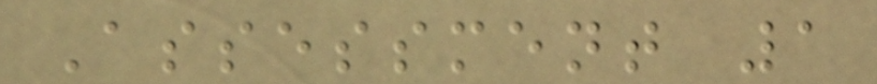Assessment 1
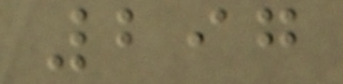297
